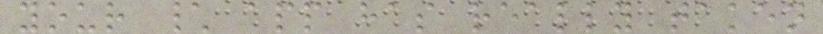your \ app has really taken
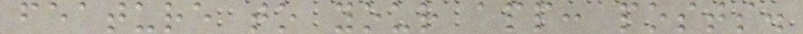feature to your app: posts.
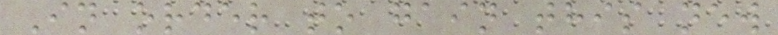In order to gain this new
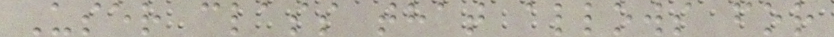User class that allows for
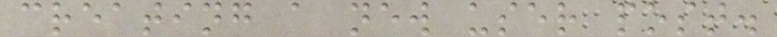creating a new user post.
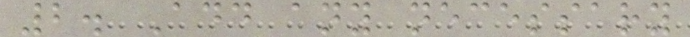2. Add any necessary
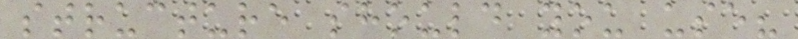structure should you use?
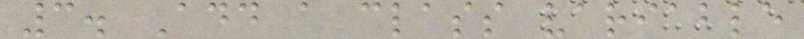3. Add a class variable
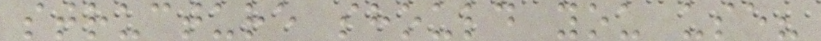structure should you use?
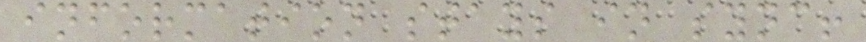information stays in sync!
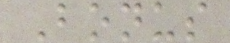Bonus
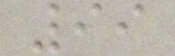99
